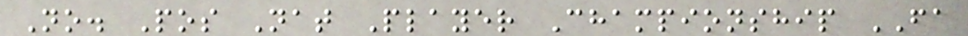No. Pos Nat Player Championship FA
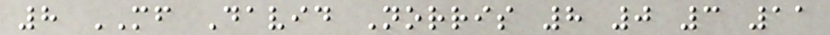8 MF David Norris 8 0 3 11
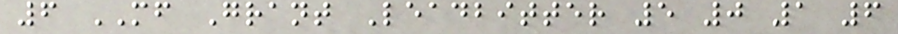6 MF Grant Leadbitter 5 0 1 6
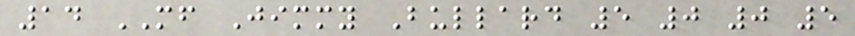14 MF Jimmy Bullard 5 0 0 5
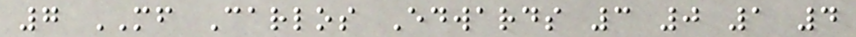7 MF Carlos Edwards 3 0 1 4
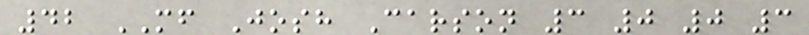42 MF Josh Carson 3 0 0 3
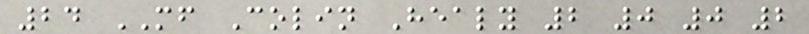24 MF Colin Healy 2 0 0 2
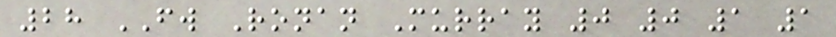28 FW Ronan Murray 0 0 1 1
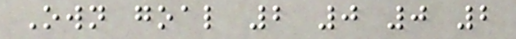Own goal 2 0 0 2
